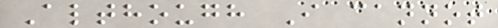Although I cannot
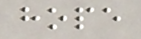hope
